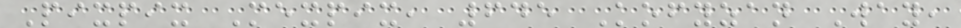Pixpix Mexpix, 645 Kofyzan Way,
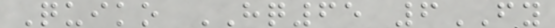Quiko HQ65 6FY
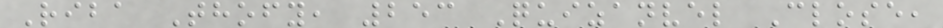Riba Thofy, 253 Quizanvel Close,
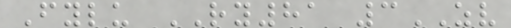Fylu RY81 3ZV
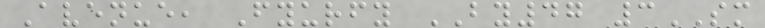Avenue, Fyurfy BY47 3SM
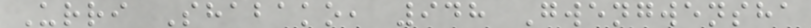Urri Shabako, 948 Gwengwensha
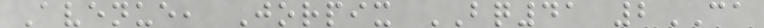Avenue, Jorpix BQ41 2CA
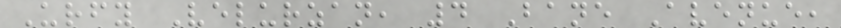Urfy Velurzan, 4 Bane Avenue,
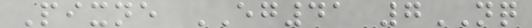Pixne EG41 7NQ
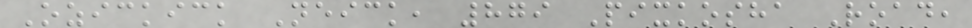Ozickick Neick, 879 Pixkosha Road,
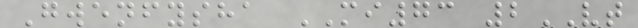Gwenfysha MI73 2VT
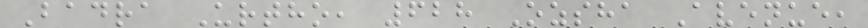Badra Urtho, 628 Ozsha Avenue,
